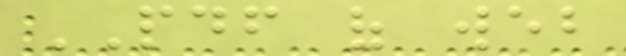PDF of web
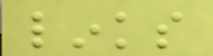links
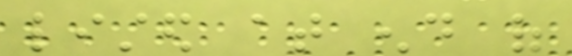listed at end of
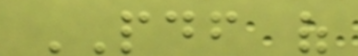PDF of
